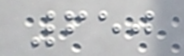650
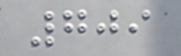709
